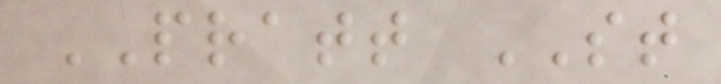PRATT ST
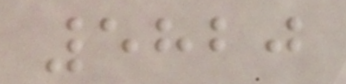5820
